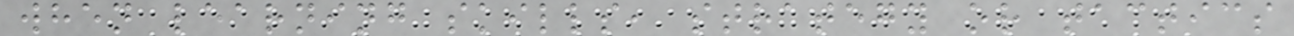when learning skills, strategy or tactics
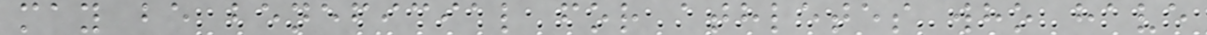may be beneficial for athletes who have
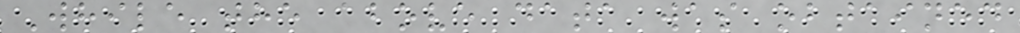While the above data was obtained
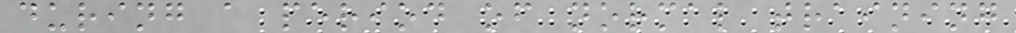during a period of normal training
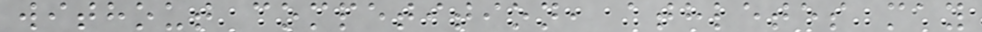without competition, athletes may
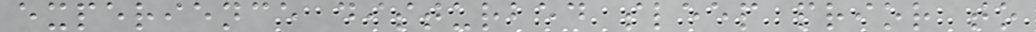experience disturbed sleep prior to
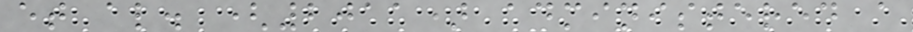et al. (2011) administered a
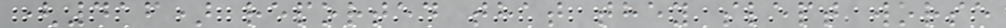(416) reported that they slept worse
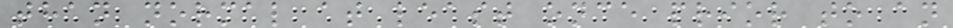than normal at least once prior to an
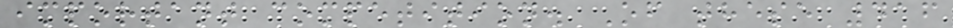important competition. Of these 416
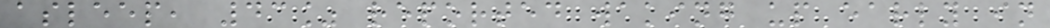asleep, 43% reported waking up early in
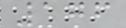176
